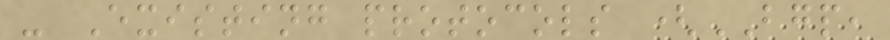- Existing protocols (BGP,
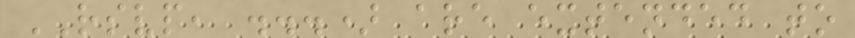RSVP, ...) are extended to
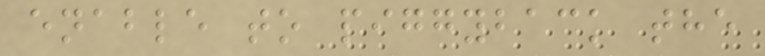enable to piggyback the
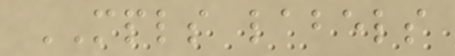MPLS labels
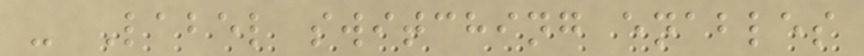- Label switching enables
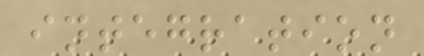integration
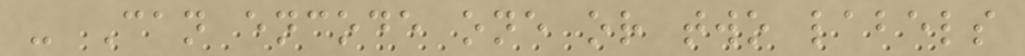- Can encode one or two labels
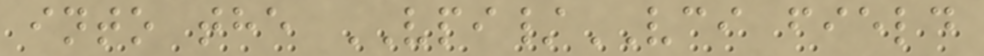into the VPI/VCI field
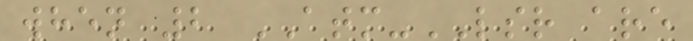when 2 ATM-LSR are
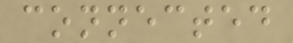connected
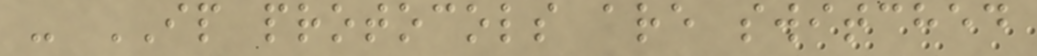- IP protocols are switched
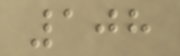108
